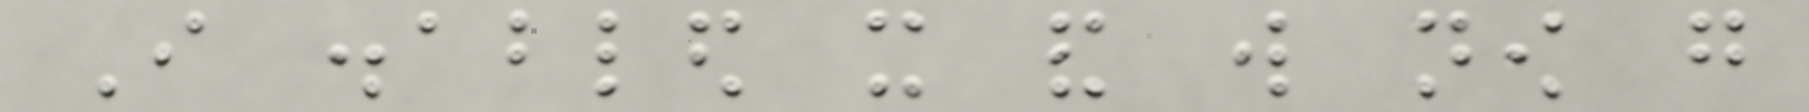I disabled it and will now go
